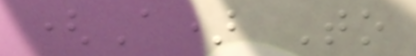(A) To
